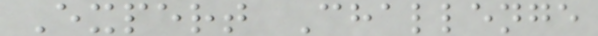Expert Challenge
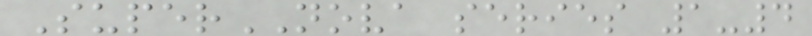SuperNOVA series 1-4
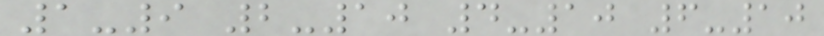1-9 2-10 4-10 6-10
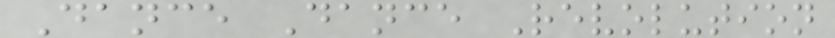Dance Dance Revolution
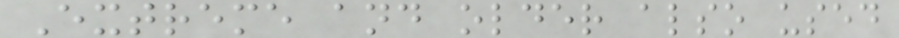Extreme and older also used
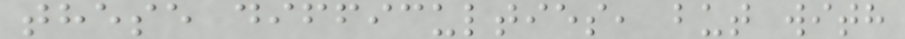these difficulties, but with
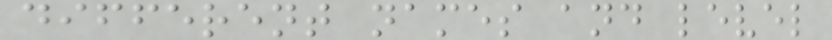different names and level
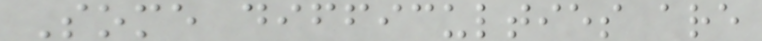Some difficulties are
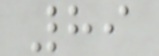89
